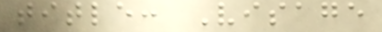title: Visage
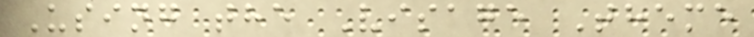Using the Visage Theme
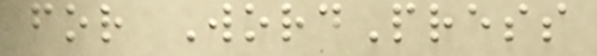for WordPress
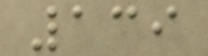139
